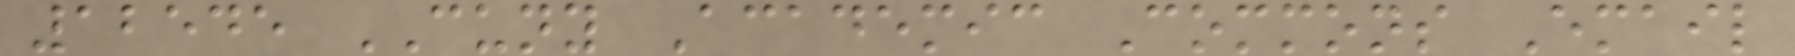12545 CUNY Academic Commons Email
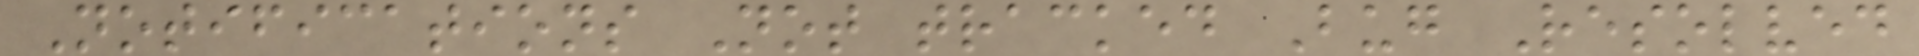Notifications Not tracked Bug Resolved
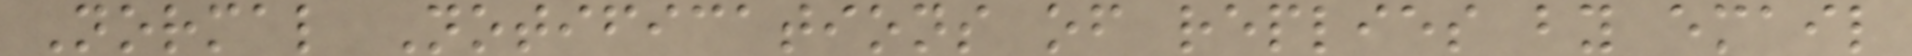Normal Notifications of replies by email
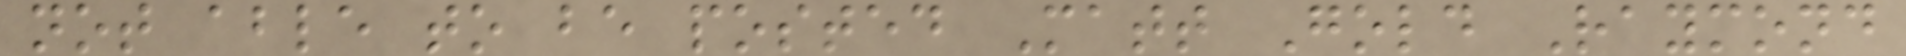not able to be posted Matt Gold Raymond
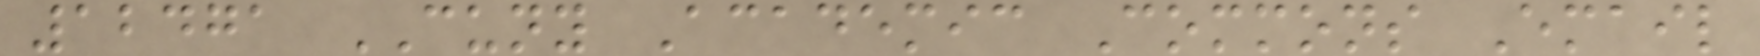12471 CUNY Academic Commons Email
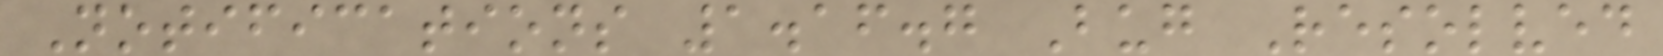Notifications 1.16.7 Bug Resolved
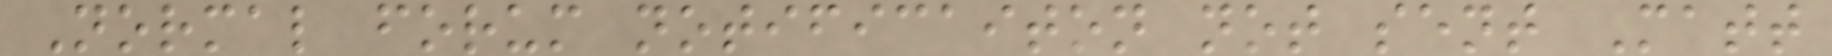Normal forum notificaiton not sent Matt
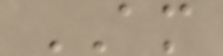AM
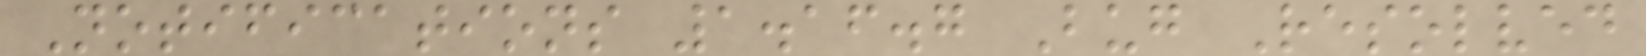Notifications 1.16.7 Bug Resolved
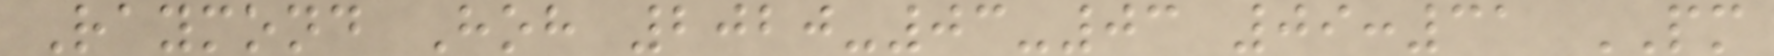Raymond Hoh 2020-03-03 09:31 PM
